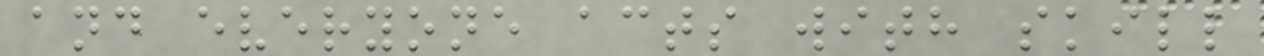and everyone acts with skill
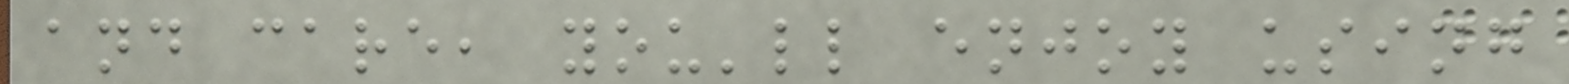and care, you'll enjoy using
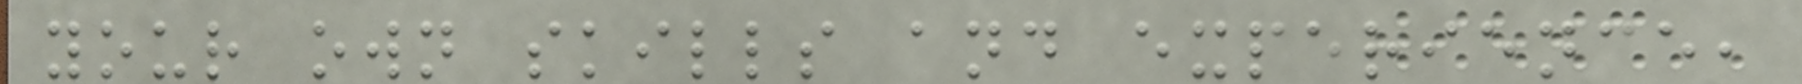your own skills and experience,
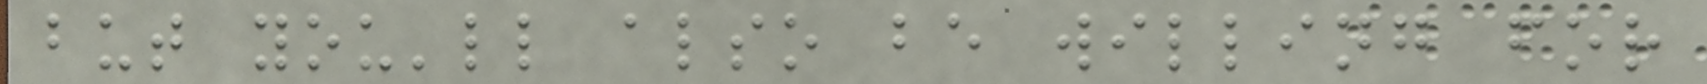but you'll also be willing for
